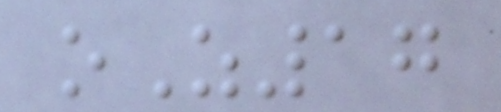oZ17
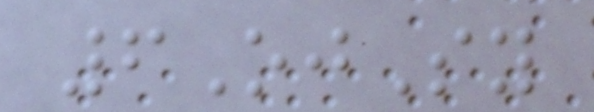6OjSy
